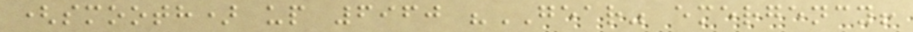(smooth) up 6960 "GEAR" emergency!
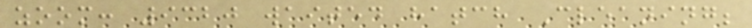zoom: 9320 waited hatch Cleaning;
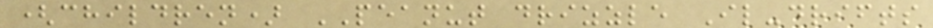(children) PEANUT drizzle Il-drifts
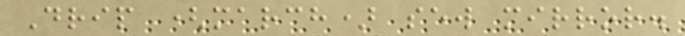Drip (march) sew mirror.
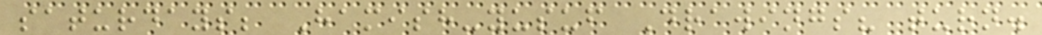saturdays; Hamish-yusuf Drawings? turn.
